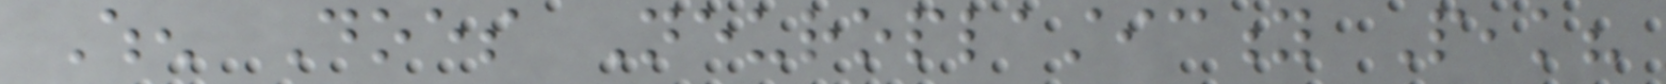When Does Neuroplasticity Peak?
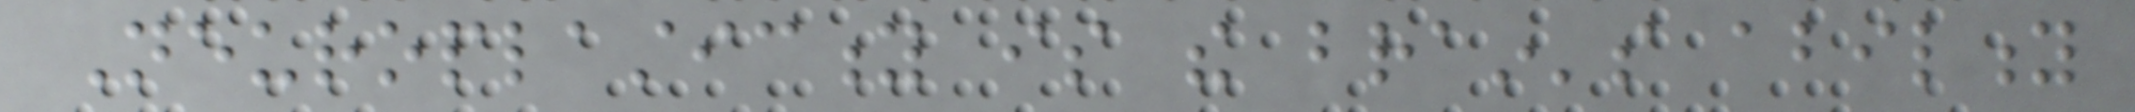Neuroplasticity is the brain's ability
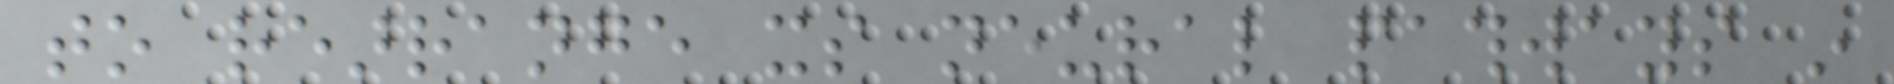to rearrange its neural pathways in
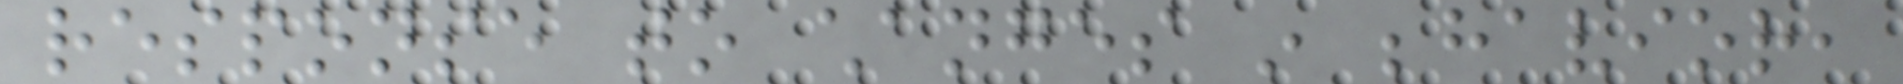response to changes in behavior,
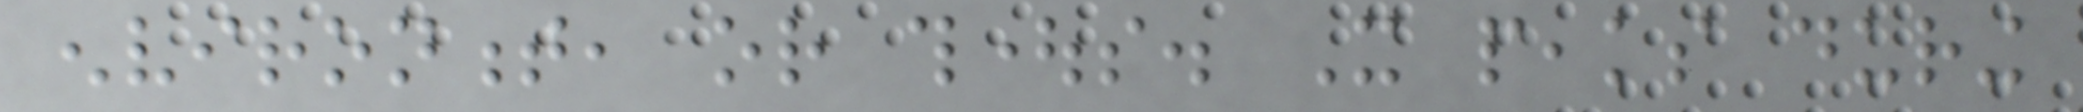environment, or thoughts. It peaks during
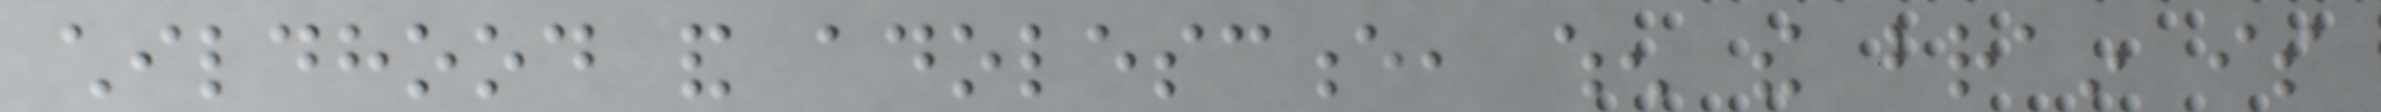childhood and adolescence, when the brain is
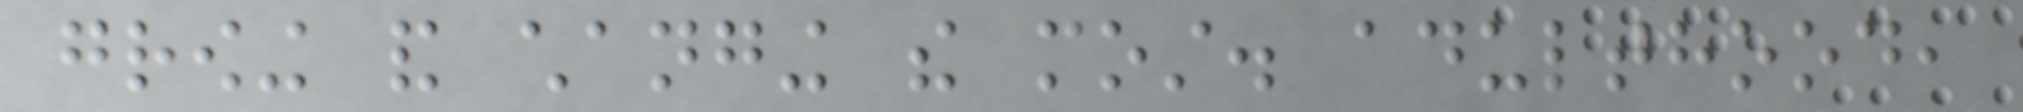growing and changing the most. adulthood,
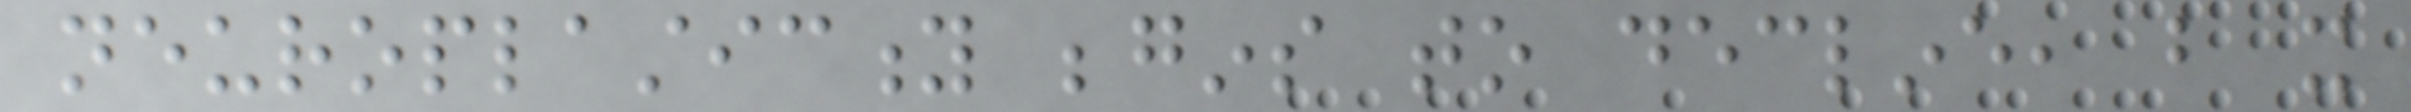neuroplasticity begins to decline, but it
